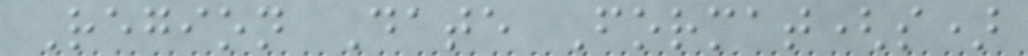Region Date Format(s)
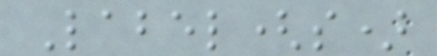Label(s)
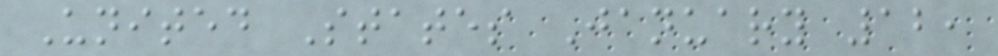United States January 12,
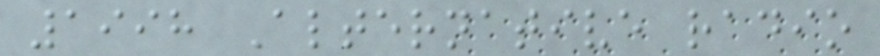1998 Alternative radio
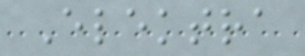Elektra
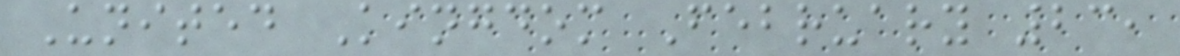United Kingdom February 23,
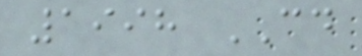1998 CD
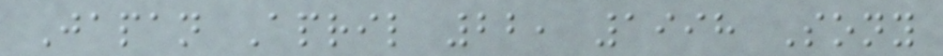Japan April 22, 1998 Sony
